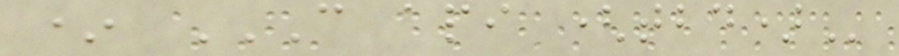* C API (TBD)
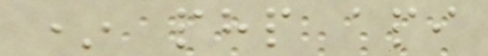* php api
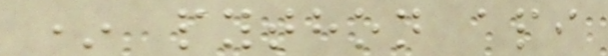* python api
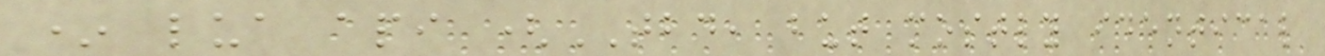* lua api (TBD, but mostly identical
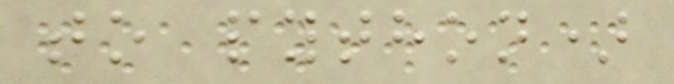to python)
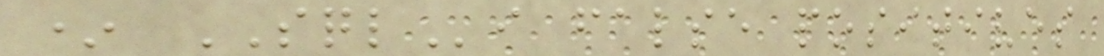* SQLi false positives
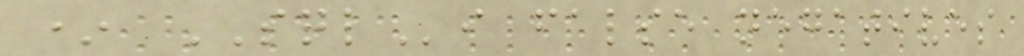* SQLi false negatives
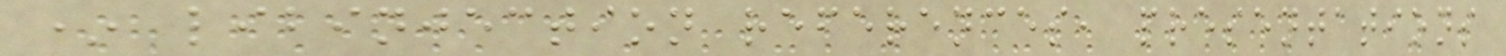* libinjection references, presentations
